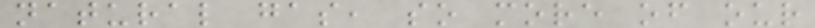natural gas, so more of our
